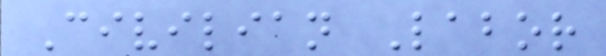Civilian Labor
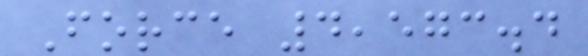Force 4,573.4
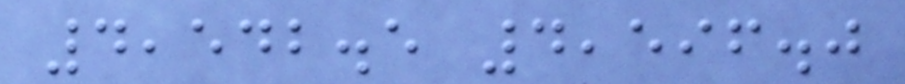4,542.5 4,596.0
